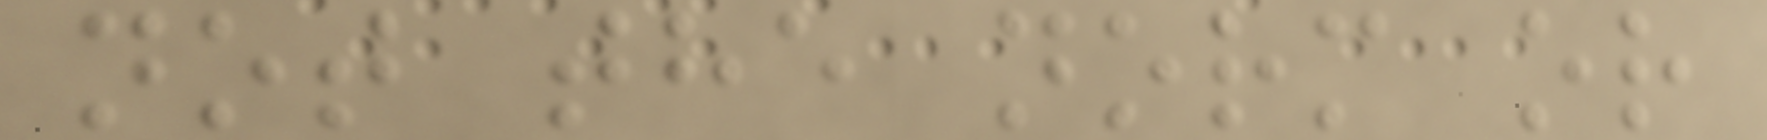not the norm or
